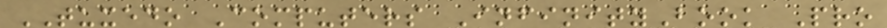TUXEDO Computers InfinityBook Pro
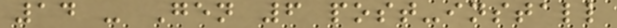14 - Gen 6 post-install
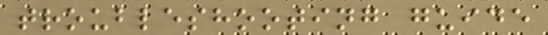troubleshooting guide
